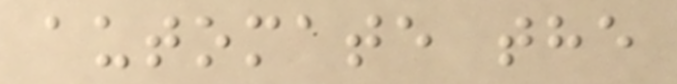automate the
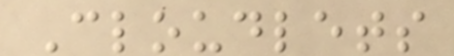Cloudlets
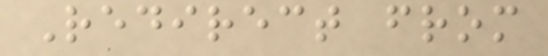Redirect from
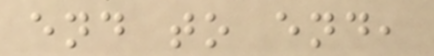end to end,
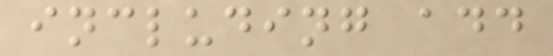including add
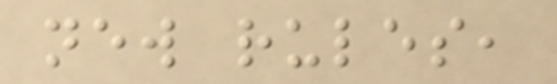new rules,
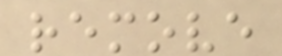remove
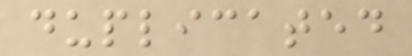duplicated
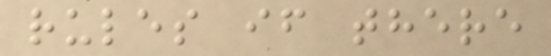rules if there
